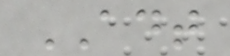ADT
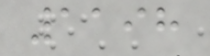1198
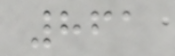861
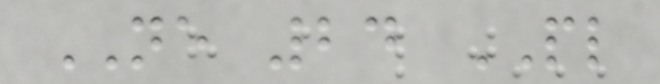NE 24 PL
